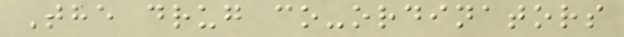The drug co-ordinators
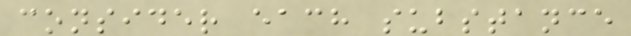consider each substance
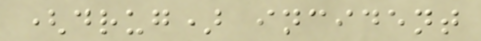(drug) incident
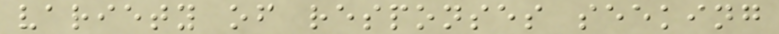variety of responses seeking
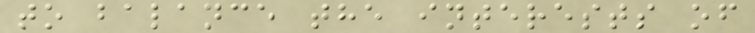to balance the interests of
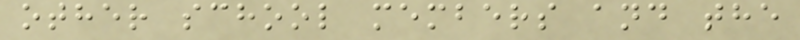other school members and the
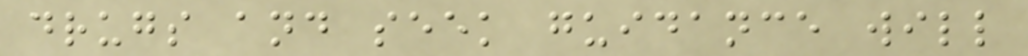drugs and seek guidance will
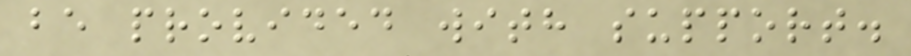be provided with support.
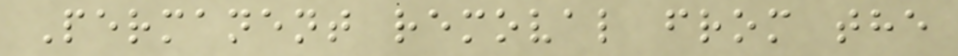Permanent removal from the
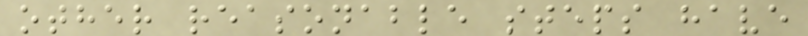other reasonable steps have
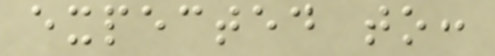expected to:
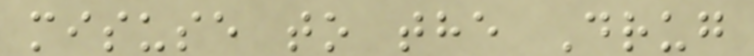misuse to the Drug
